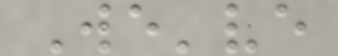We've
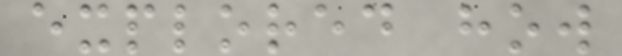explored how
